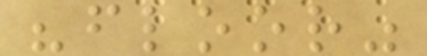"floor"
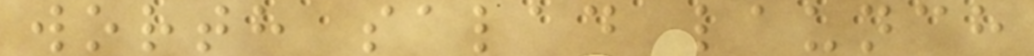worth salad launch
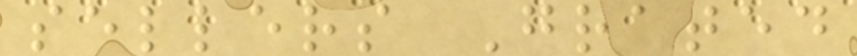sellers Grated
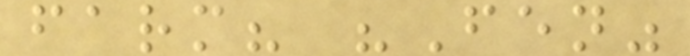farm? "Fen"
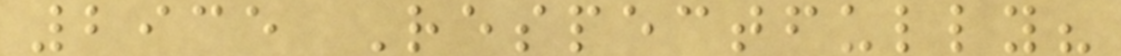2935 Respectfully?
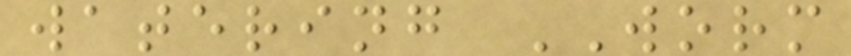watering WORM
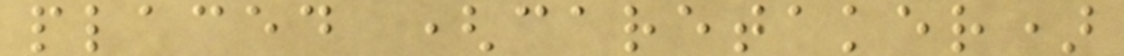placed (caretaker)
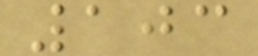103
